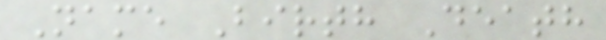Name Birth Death
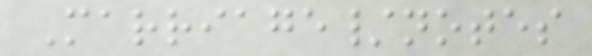Marriage/notes
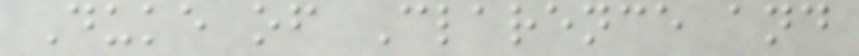Duke of Clarence and
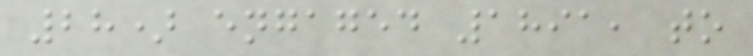28) engaged 1891, to
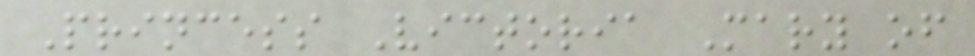Princess Victoria Mary of
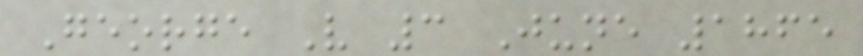George V 3 June 1865
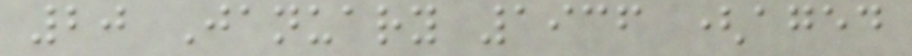20 January 1936 (aged
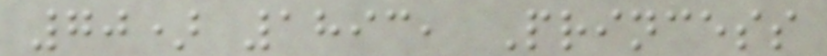70) 1893, Princess
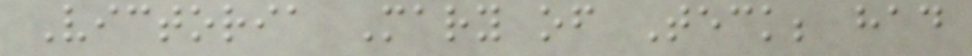Victoria Mary of Teck; had
